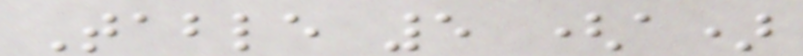Table 5 (a)
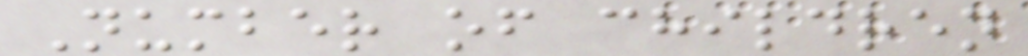Number of children
